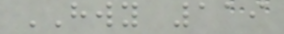HWY 119
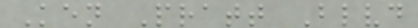Ken Pratt Blvd
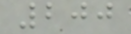200
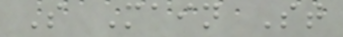S Main St
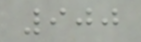900
